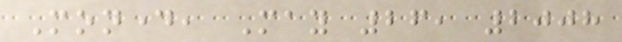Monday, May 26, 2008
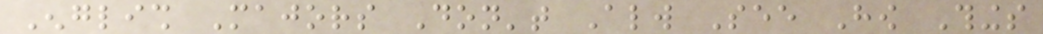English Majors Don't Always See How Things
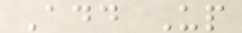Add Up
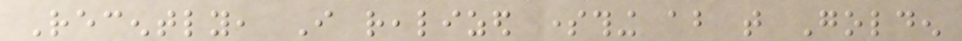Recently, I realized something about that Golden
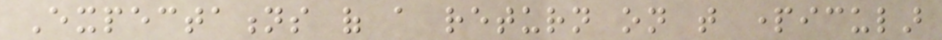Expectations of a return on that particular
